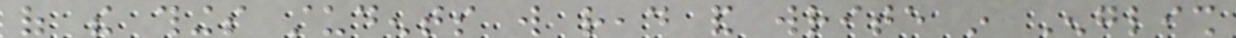of the things students will read and write in English
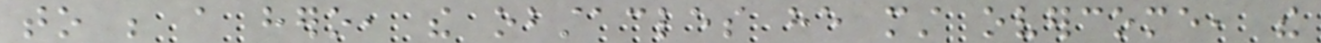to be a hero, the obstacles he must overcome, the
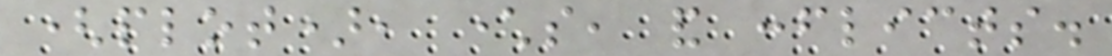(plot), characters, and conflicts.
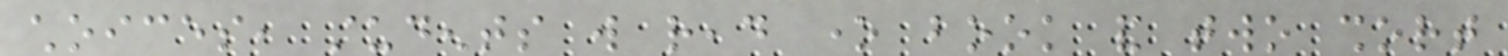choices, students will read one book and two short
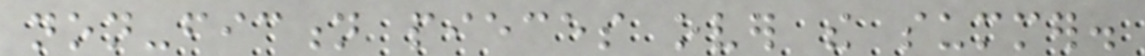non-fiction pieces over the summer.
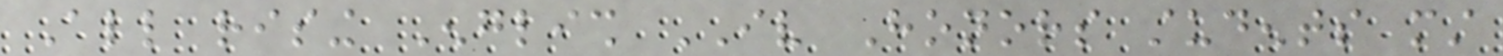All rising English IV Honors students must
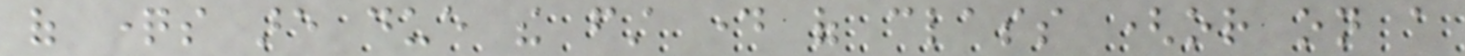of questions are due the first day of class (or on a
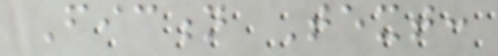Fiction Text:
